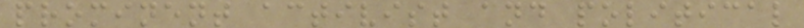prominent activist and political
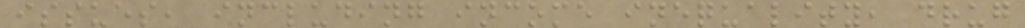issues, including income inequality, drug
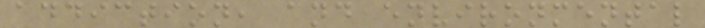addiction, and environmental
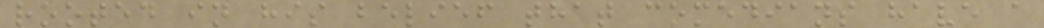rooted in his belief that comedians have a
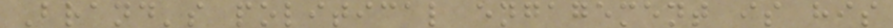Brand's political engagement is his
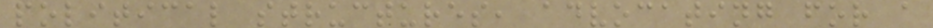political structures, advocating for a
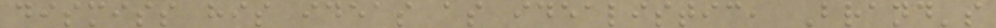dismiss his ideas as idealistic, Brand's
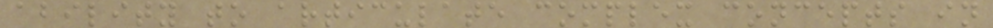ability to articulate complex concepts in
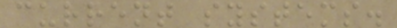current systems.
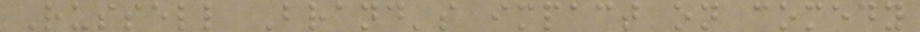Russell Brand's impact on comedy
